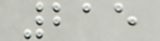215
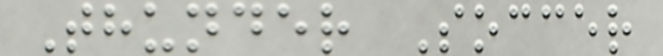Thunder Soccer
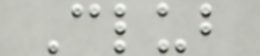Club
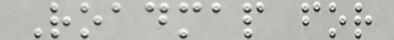Roadmap for
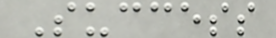Success
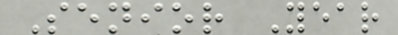Senior Year
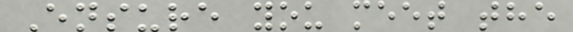Ensure you meet the
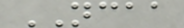NCAA
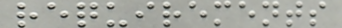requirements
